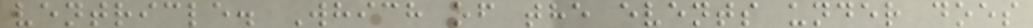ventricle. Which of the events under does
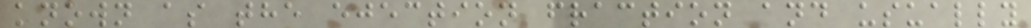known as the ejection fraction and usually
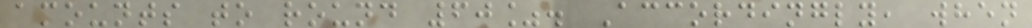amounts to round 60%. Accordingly, when
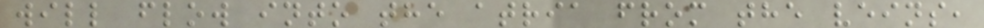will flow into the atria from the veins,
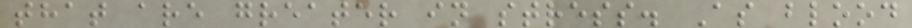that are greater in stress. As blood
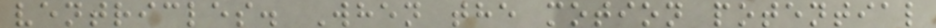ventricles. When the motion potential
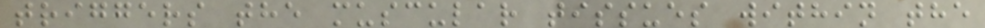triggers the muscular tissues within the
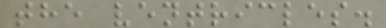the ventricles.
